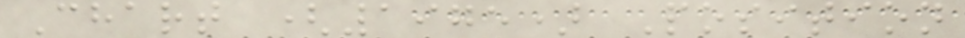Chart (1975) Position
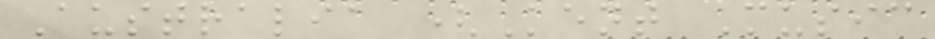Australia (Kent Music
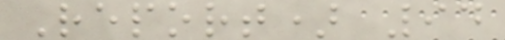Report) 94
